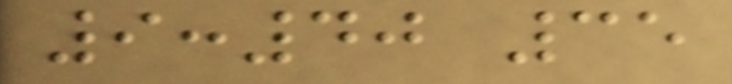9:40 35
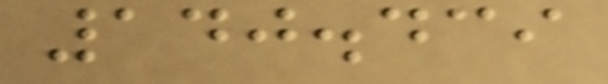140.439
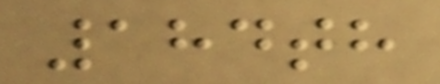184th
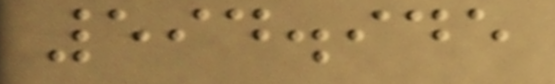594.945
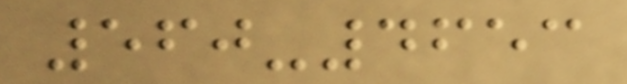560-4653
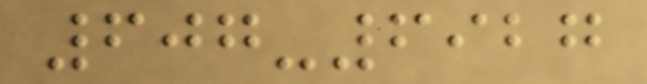607-6927
